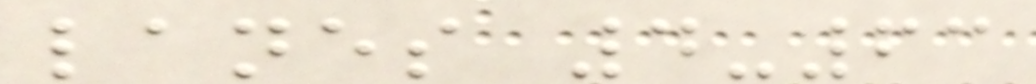lanes 4-63
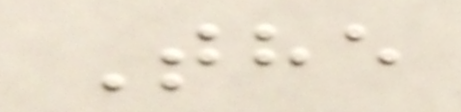The
